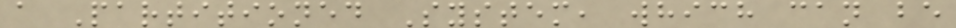a Partitioned System, which can be
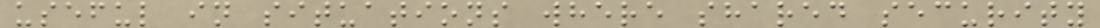useful in situations where shared security
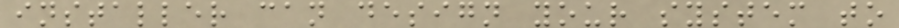installer can design your system to
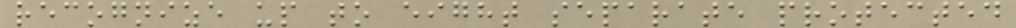recognize up to eight separate protected
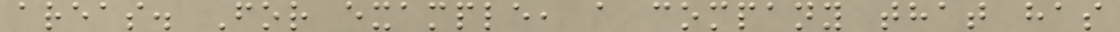areas. For example, a company that has
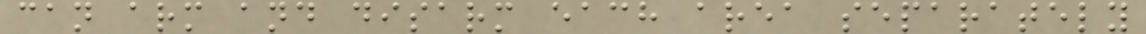can arm and disarm each area separately
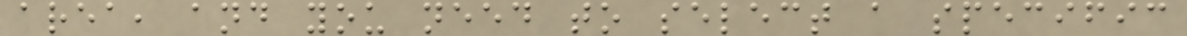area, and you need to select a specific
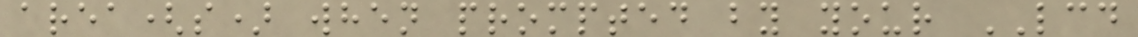area(s) when prompted by your LCD
